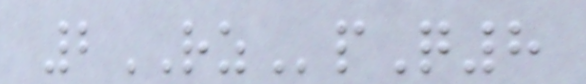2RZpQ8
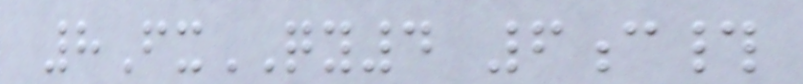8FxQY4 6c#
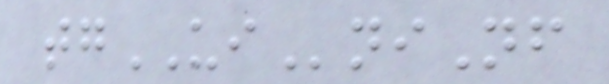tgUIniNf
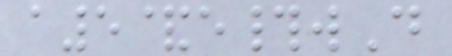a5&e#wD
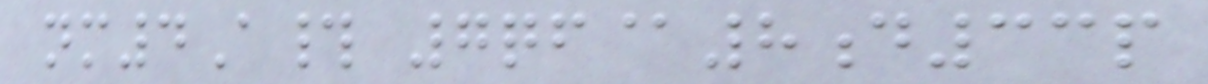nm4A# 7qf@8d33p
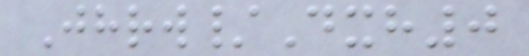Jhrw/Dxh0
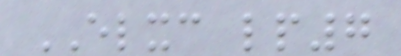ELXC lp7
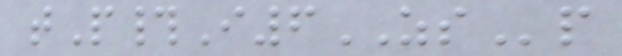tP#I6ZSp
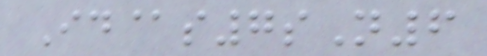Id@s7sN6
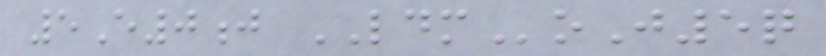5E0j LDMoJ5q
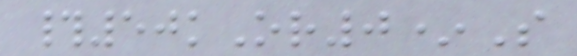#50kOr0*S
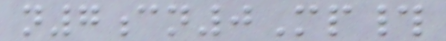n7cn0Mp#
